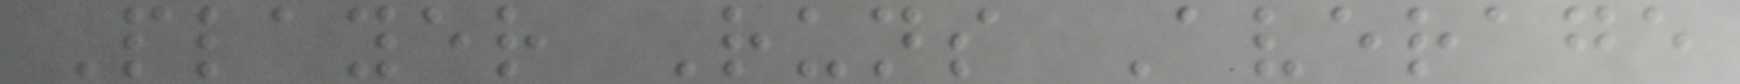Player Runs Average
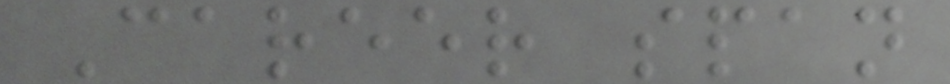Career span
